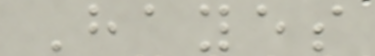Hayes
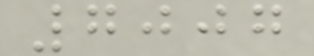7007
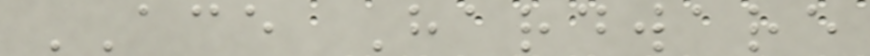ACE Hardware
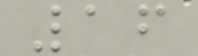16
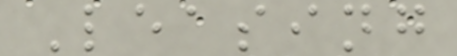Leasing
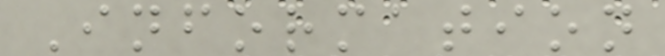Information
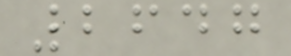2647
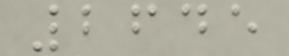2645
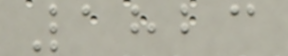1823
